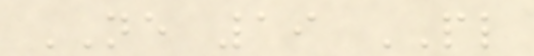NE 19 PL
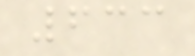633
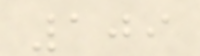109
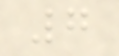7
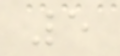5
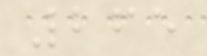265
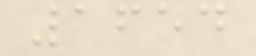1654
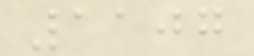1107
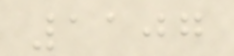1107
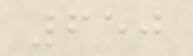650
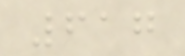617
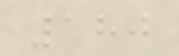180
